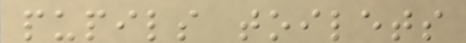pupils toilets
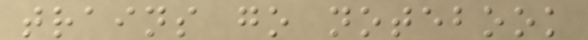trains go notebook
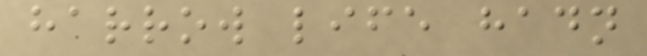harrow life hadn
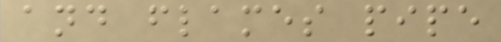and flames pipe
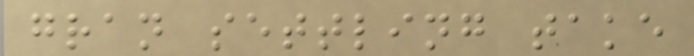gran settling take
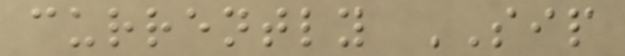currently SIP
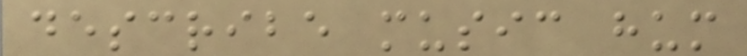describe music hum
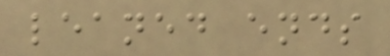leaned ends
